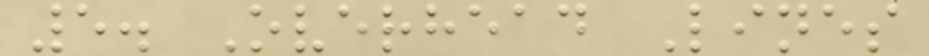5. Overhead Lines
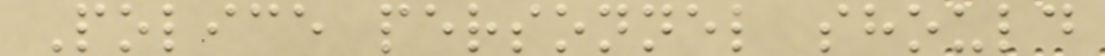Police personnel should
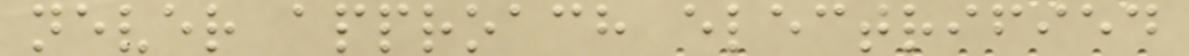never approach electrified
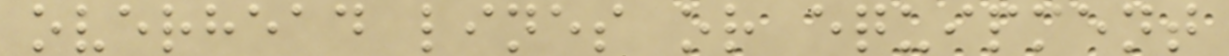overhead lines or equipment
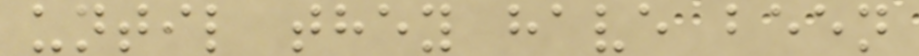until they have been
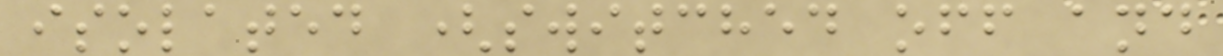isolated (switched off and
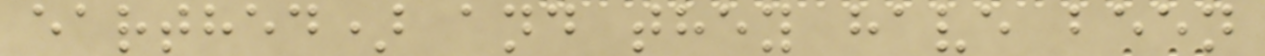earthed) and they have been
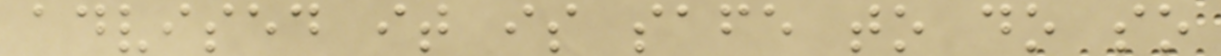advised it is safe to do so
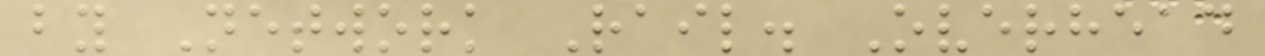by Network Rail. Overhead
